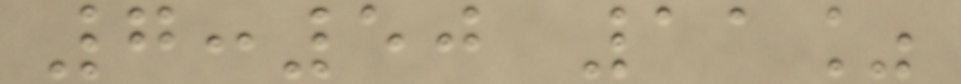7:50 11%
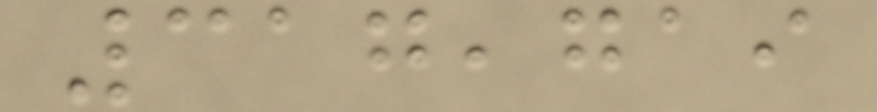317,719
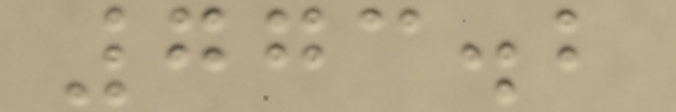773.2
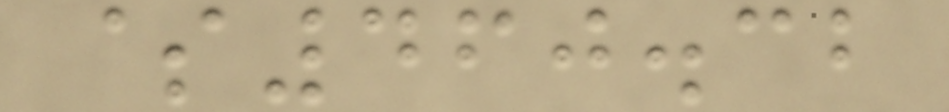$460.32
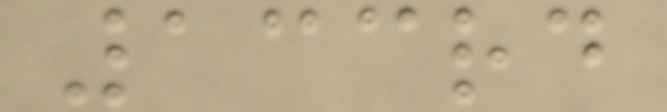133rd
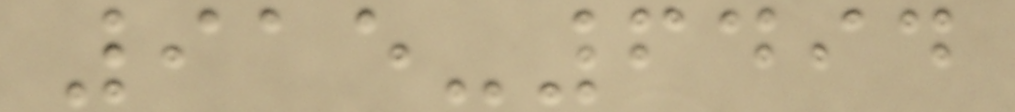915-6494
